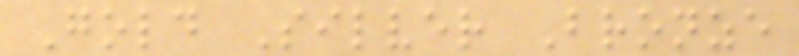Gold Silver Bronze
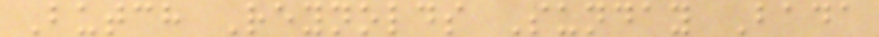Butch Reynolds Sunday Bada
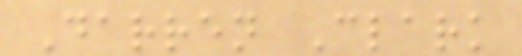Darren Clark
